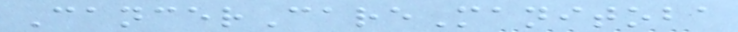CancerCareManitoba
